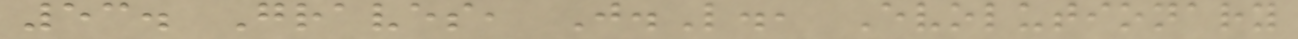53. Graves, J.L., Evolutionary
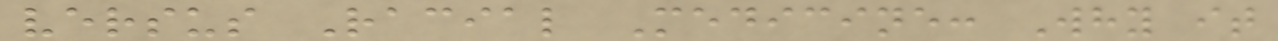versus Racial Medicine: Why it
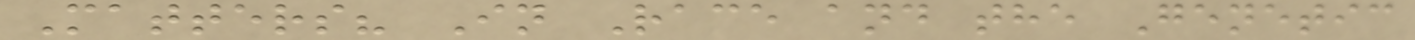Matters? In Race and the Genetic
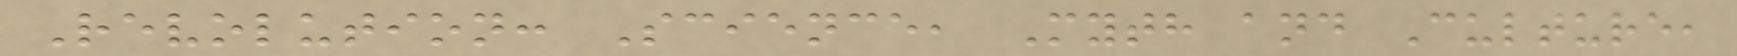Revolution: Science, Myth and Culture,
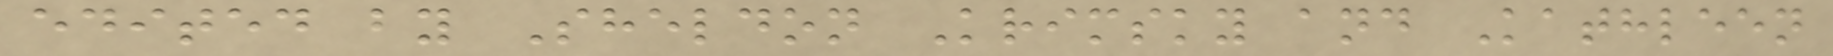edited by Sheldon Krimsky and Kathleen
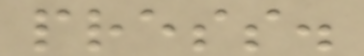press.
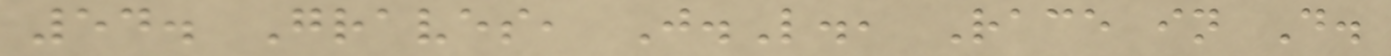54. Graves, J.L., Race in D.
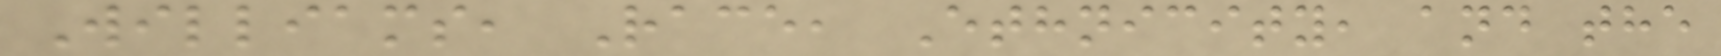Williams, Race, Ethnicity, and the
